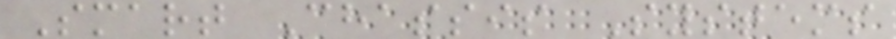Smart Chassis Systems
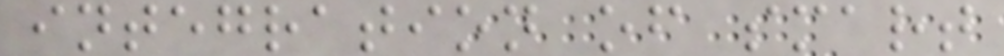integration of smart
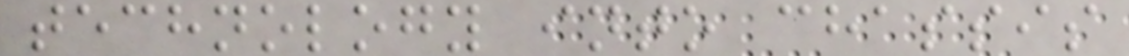technology into chassis
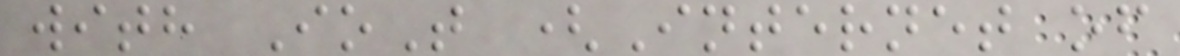with IoT (Internet of
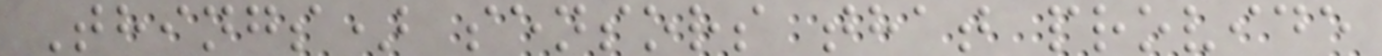Things) sensors that provide
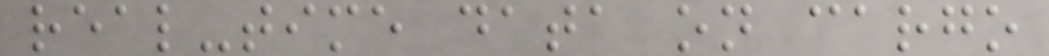real-time data on cargo
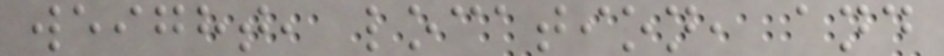weight, location, and
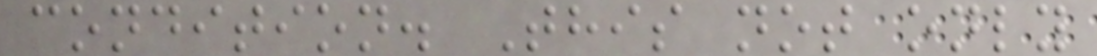condition. This not only
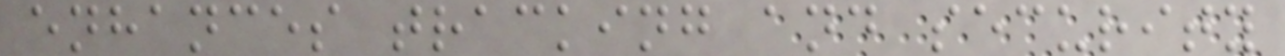enhances tracking and security
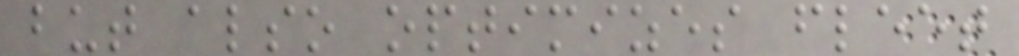but also optimizes fleet
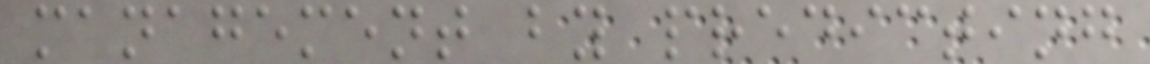management by predicting
